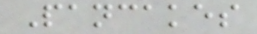Pancakes
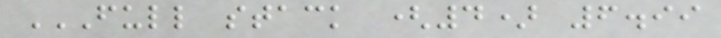FULL STACK (4) 6.99
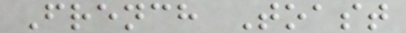French Toast
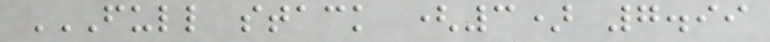FULL STACK (3) 7.99
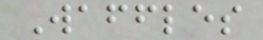Waffles
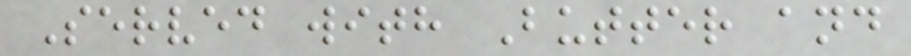Served with Butter and
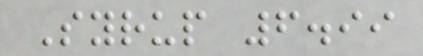Syrup 6.99
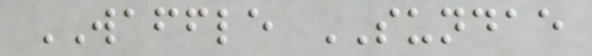WAFFLE SUNDAE
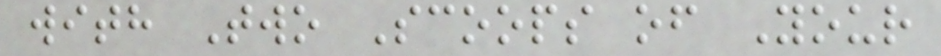with Two Scoops of Your
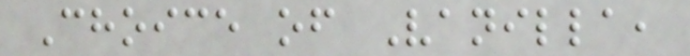Choice of Vanilla,
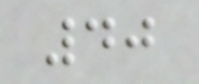40
